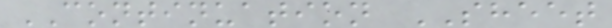CONTINUATION SHEET
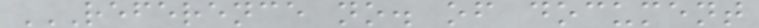REFERENCE NO. OF DOCUMENT
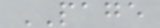PAGE
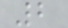2
